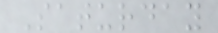Saturday
